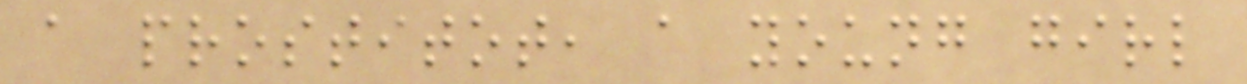a prostitot, a young girl
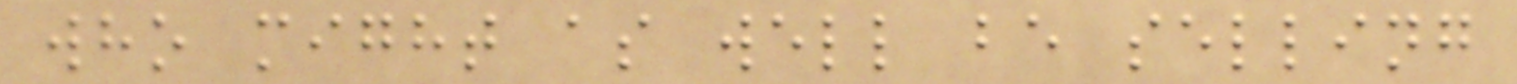who might as well be selling
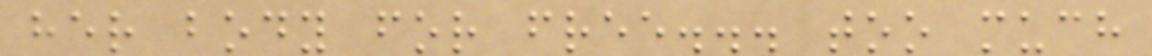her body for free... too much
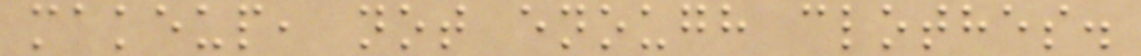makeup, not enough clothes.
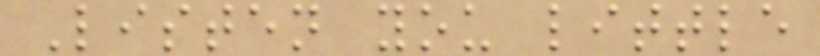Listen you little
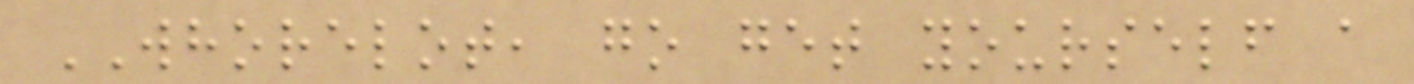WHORELOT, go get yourself a
